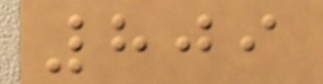809
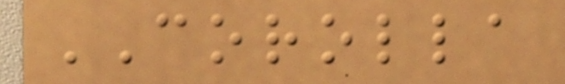COROLLA
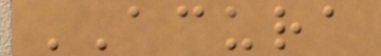ACURA
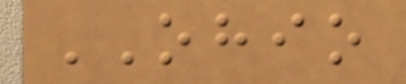OHIO
